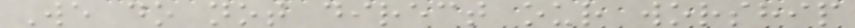We do not direct our worship
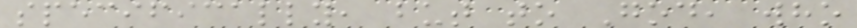specifically, but to God, who
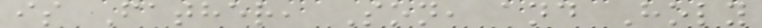is Father, Son, and Holy
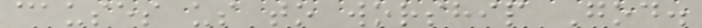causes us to worship God.
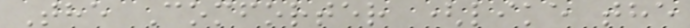The Comforter (like the
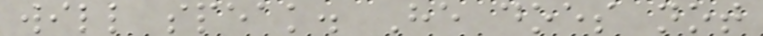will speak. He does not
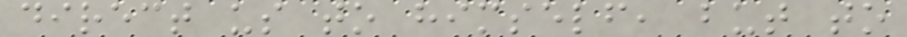direct us to himself, but to
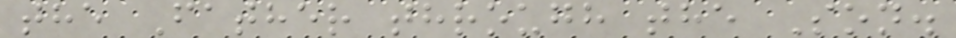the Father through the Son.
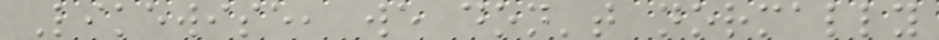Likewise, we don't normally
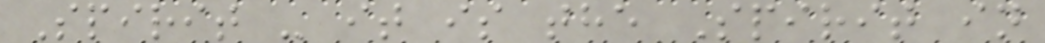Spirit - it is the Spirit in
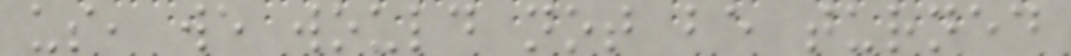us, we would not be turned
